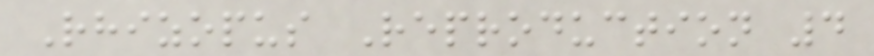Rhizopus Reproduction 4
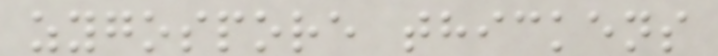zygospore thickens
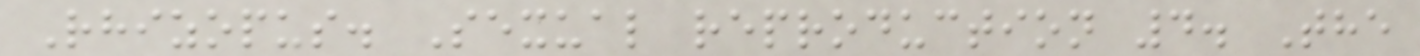Rhizopus. Sexual reproduction 4. The
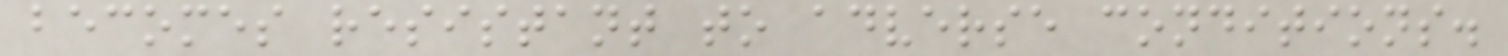becomes resistant to adverse conditions.
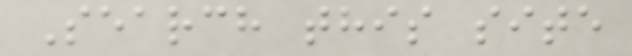Search this site
